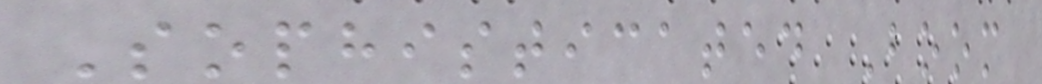Sophisticated Boom
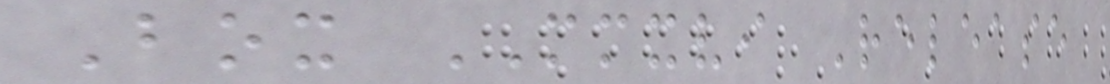Box MMXVI Release
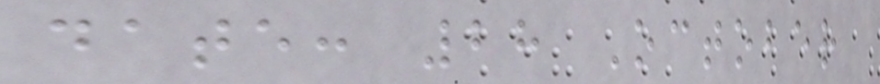date: 28 October
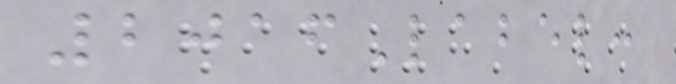2016Label:
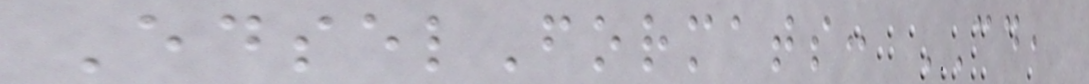EdselFormats: CD,
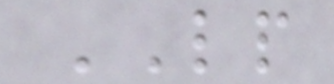LP
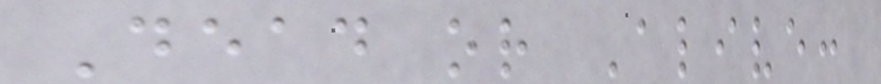Dead or Alive:
